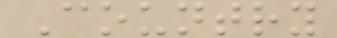Country
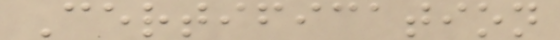Certification
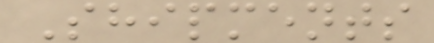Shipments
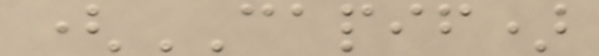(CAPIF)
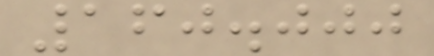160.000
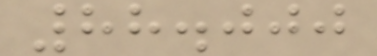88.000
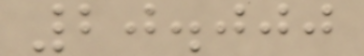20.000
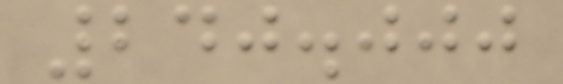240.000
